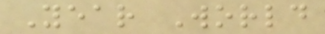Year World
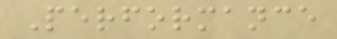Performance
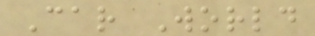Car World
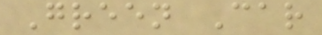Green Car
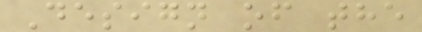Design of the
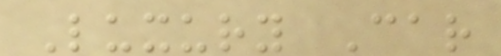Luxury Car
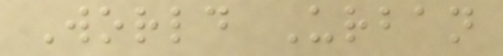World Urban
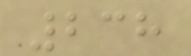238
